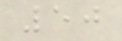50
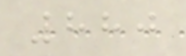880
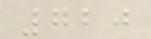720
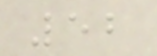52
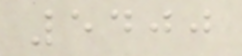5400
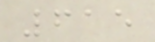615
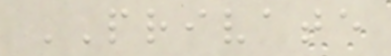PRIVATE
